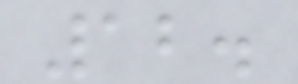12.
